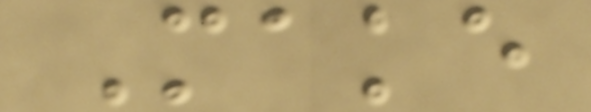Make
